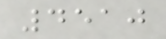4510
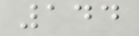144
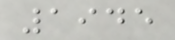1945
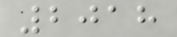2018
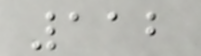112
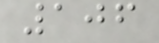106
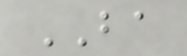BA
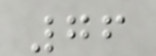76
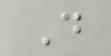D
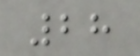28
